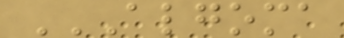ALGOMA
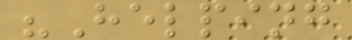"Helping
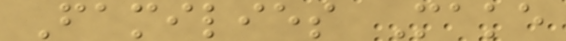Families Make
